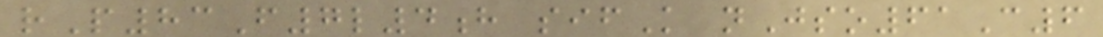rP83F7l4h sifK nJso61C6
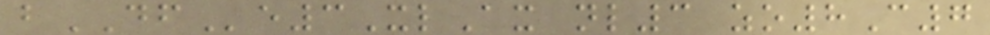bDFe3XlAx nl3 zo8C7
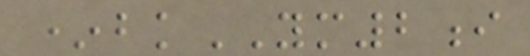*bkYM2i
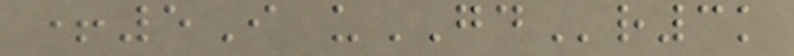+5I uGDr3k
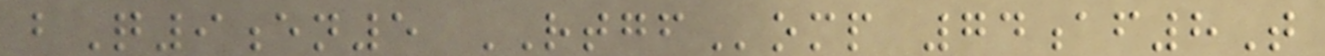bQ9en5 RTGFomp 74af8T
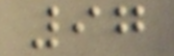97
